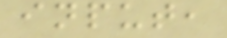input,
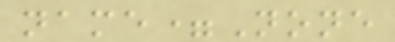name=None
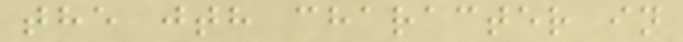the jth character in
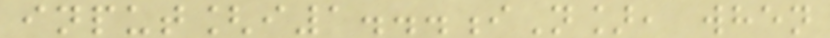input[i1...iN], when
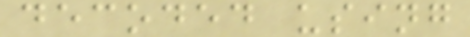decoded using
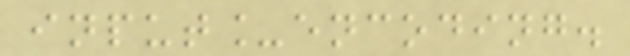input_encoding.
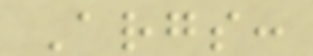Args:
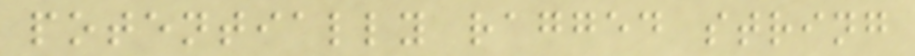potentially ragged string
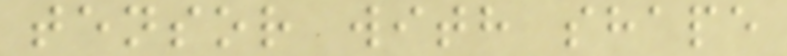tensor with shape
